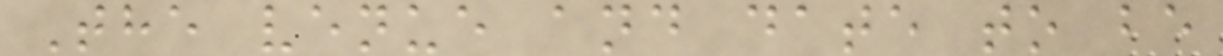The venue and date to be
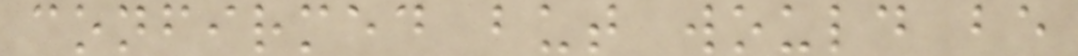confirmed but would be
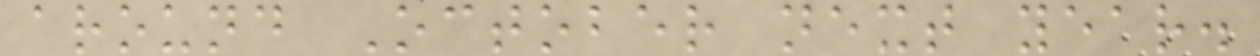around October next year.
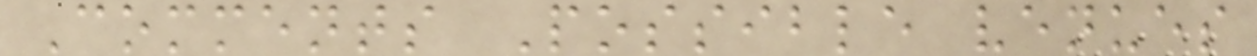Comments Possible venues
